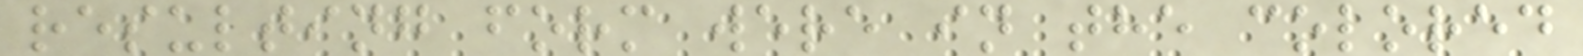resulting form were in the colored
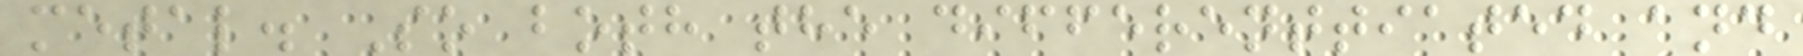metal. So both the differenttiated and
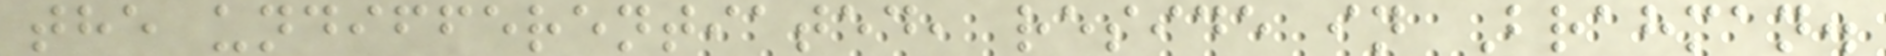the undifferentiated, reside in Brahman.
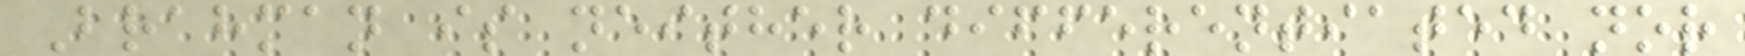Brahman is neither differentiated nor
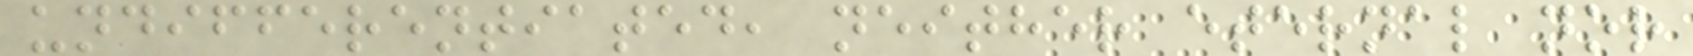undifferentiated, neither eternal nor
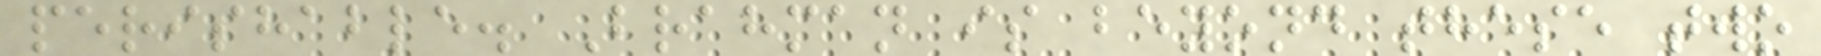perishable. Brahman is beyond these two
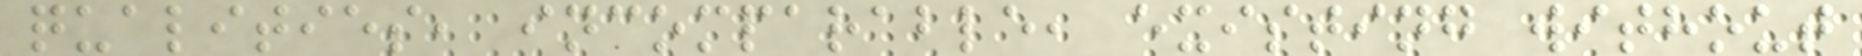qualities, incomparable, existing without
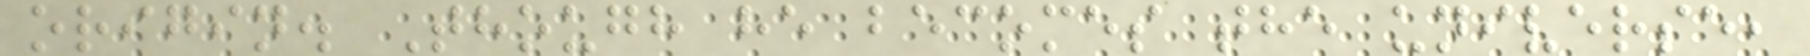origin. Though he becomes the universe,
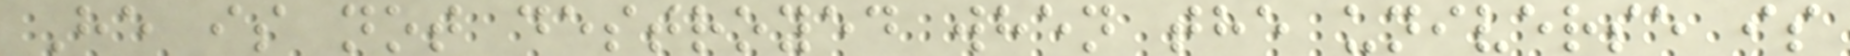He is not destroyed when the universe is
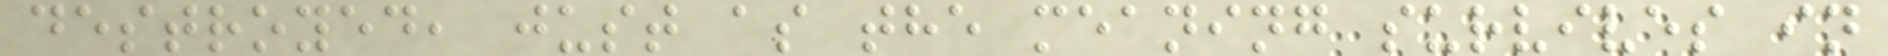destroyed, just as the meaning survives in
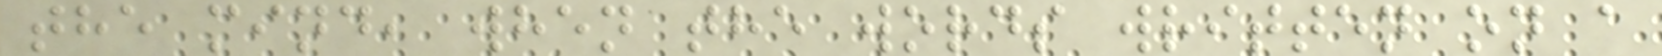the mind, when the words written on a
